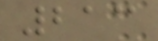213
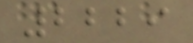2229
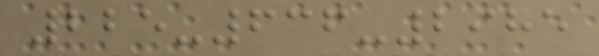225-636-2985
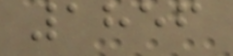1856
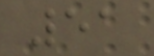51
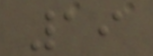19
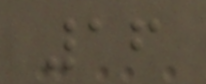16
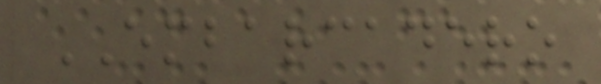EMBARCADERO
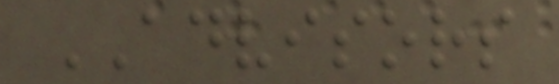ADVISORS
